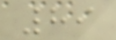89
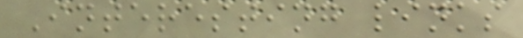Interesting links
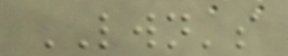LWN's
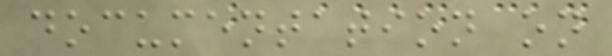documentation on
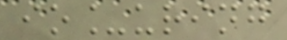io_uring
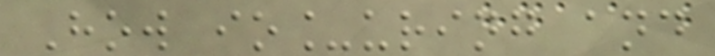How io_uring and
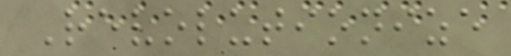Revolutionize
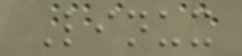Linux
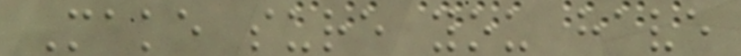Make sure you have
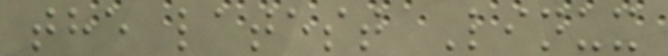the latest Linux
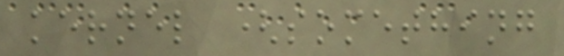kernel (something
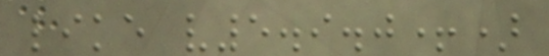like v5.9.0+)
